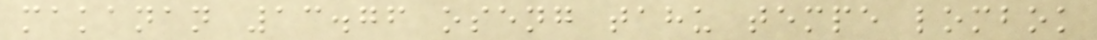makanan 13.76 oseng tahu tempe lombok
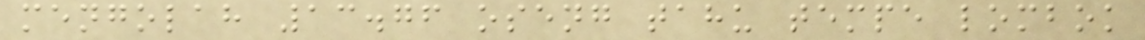mengolah 13.76 oseng tahu tempe lombok
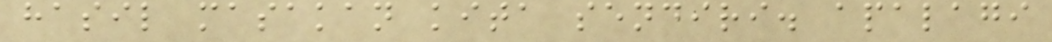hasil masakan kita sendiri. apalagi
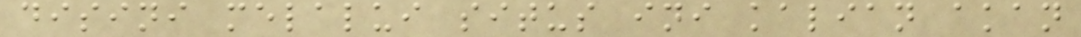disini melalui situs ini kalian akan
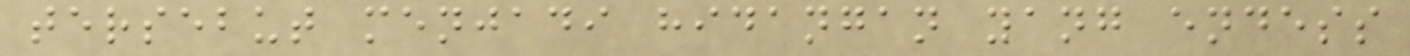tersebut menjadi hidangan yang endess
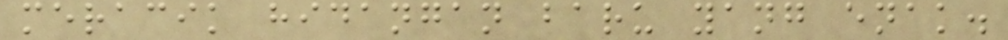meracik hidangan baru yang enak.
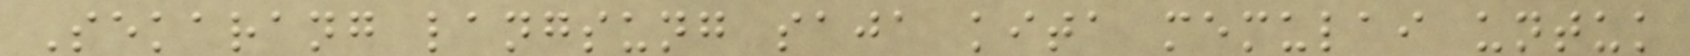Sekarang langsung saja kita memulai untuk
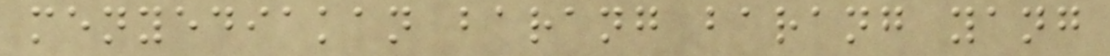menyediakan barang barang yang
